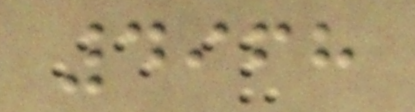4968
